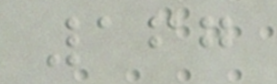167
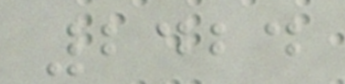2424
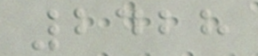2428
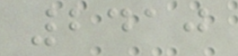2410
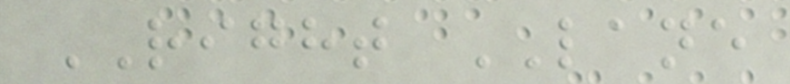RIGHT LANE
